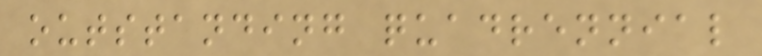outstanding quadrennial
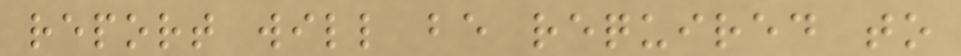report will be required to
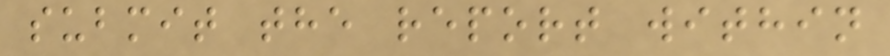submit the report within
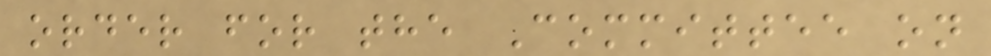order for the Committee on
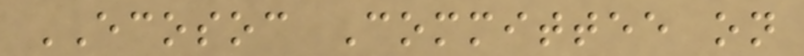ECOSOC Committee on
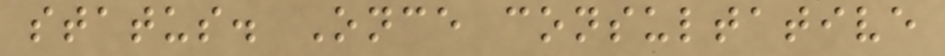status. Once consultative
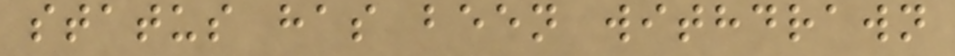status has been withdrawn
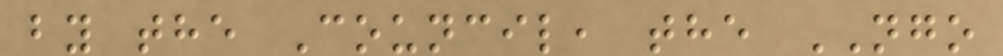by the Council, the NGO
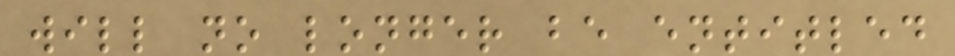will no longer be entitled
